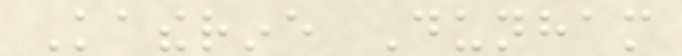Katherine Dunham
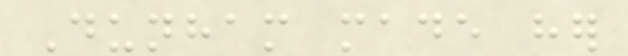Dunham made her
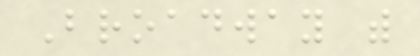Broadway with
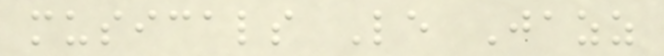musicals Le Jazz
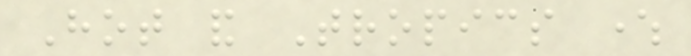Hot and Tropics where
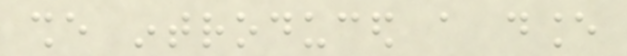she introduced a dance
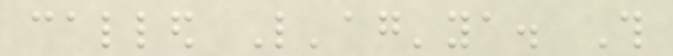called L'ag'ya. This
